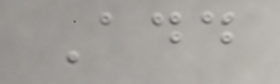Add
